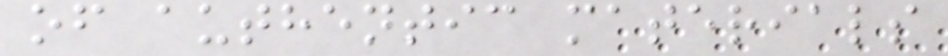of authentic materials
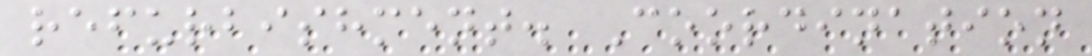refurbishment. Coordination
